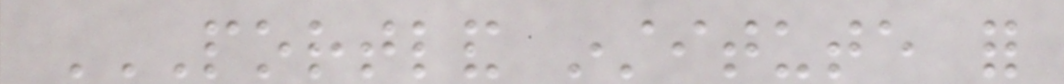PORTLAND INSTITUTE FOR
